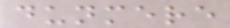dunmere
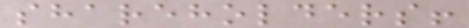shareholders!
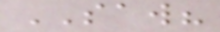SAW?
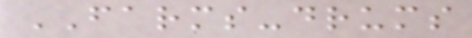FARMS-drums
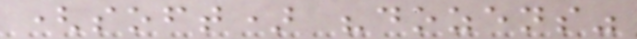(soft) "dozens"
